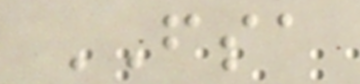FSA
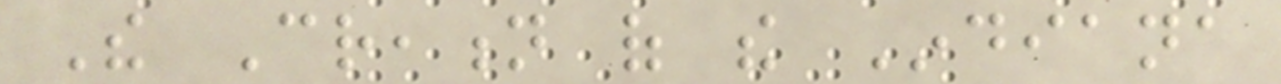The Creation of the Indiana
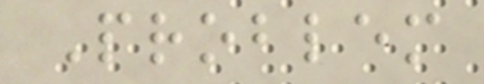Problem
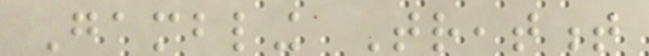Gambling Treatment
